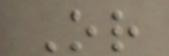Or
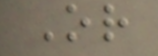Or
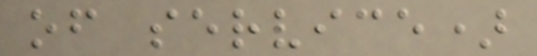of service)
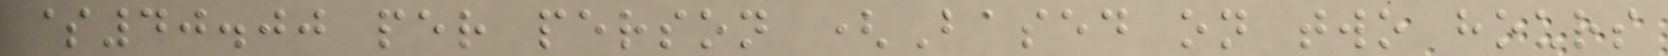$40.00 per person (Based on two hours
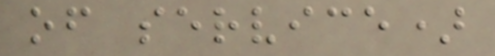of service)
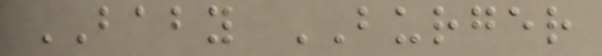BABY BURGER
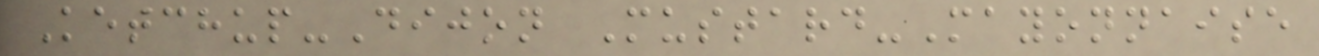Ketchup-Dijon Mustard-Mayonnaise
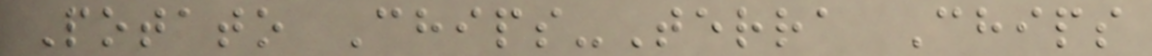Potato Chips-Terra Chips
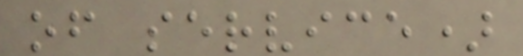of service)
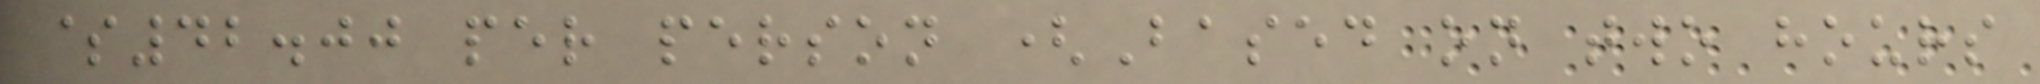$42.00 per person (Based on two hours
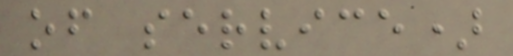of service)
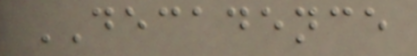DECADENCE
